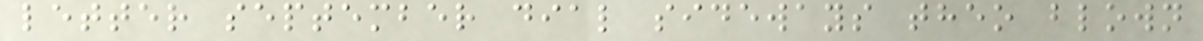letter september dial sideways theo blown
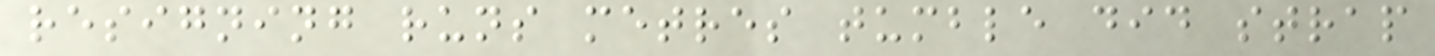resigning runs metres tumble did strap
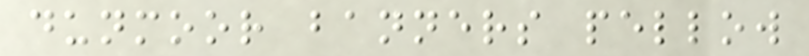dunmoor banners pellow
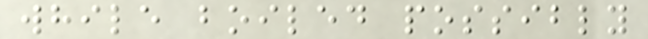while boiled possibly
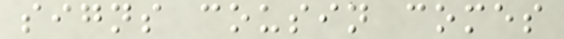signs cousin comes
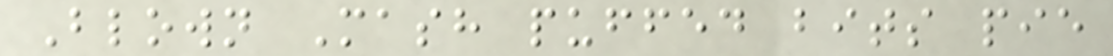Blown Mash puffed bits pie
